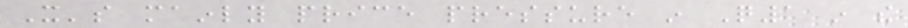It's mainly price pressure in Q1 in the
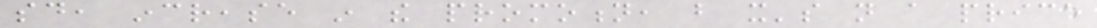said, increase in the promotion, but it's not a price
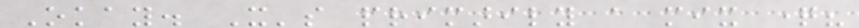Okay. It's primarily a mix question?
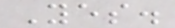Yes.
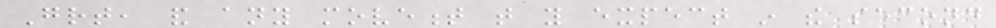Great, and any movement that you expect in the second
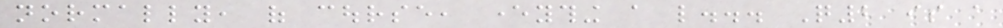normally, of course, everything a like... Q2 is a
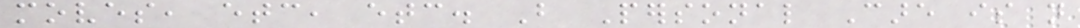moves, etc, etc. But Personal Care is not
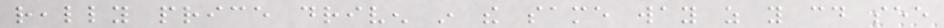really price driven in the same way as you could see
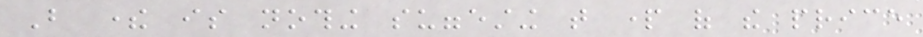But there is nothing suggesting that part of the price
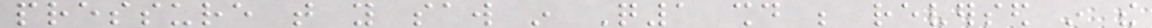pressure that you saw in Q1 should be reversed in the
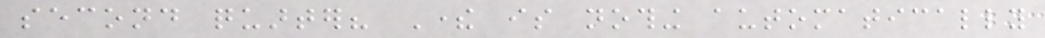second quarter? There is nothing automatically
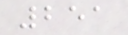251
